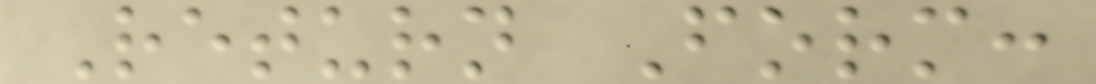Return Form:
